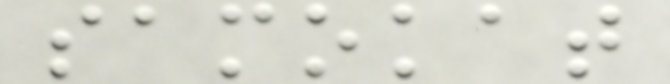samokat
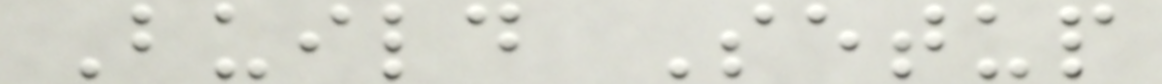Build Setup
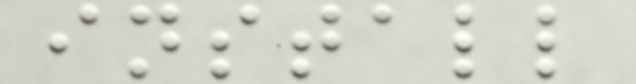install
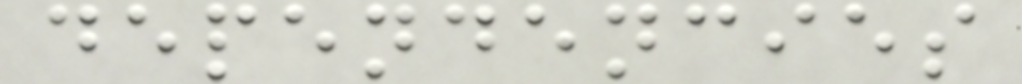dependencies
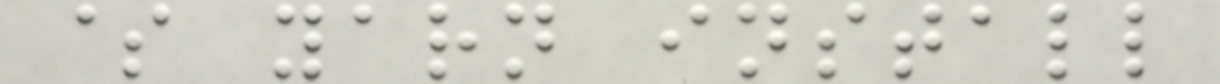$ yarn install
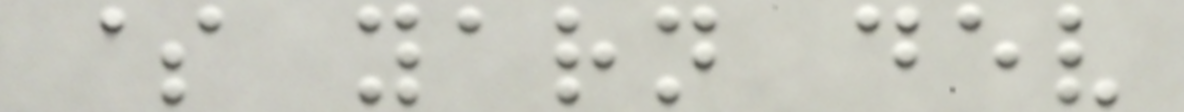$ yarn dev
